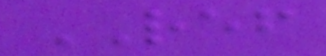REF
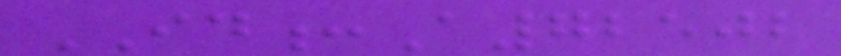ID:A72502
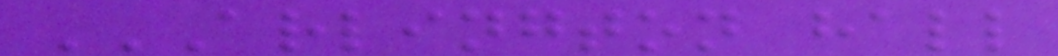ARLINGTON HALL
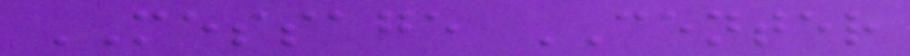MESSAGE CENTER
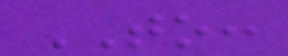TO:
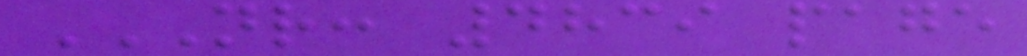NR: 4839 PAGE
